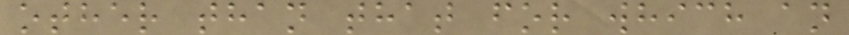other than that for which an
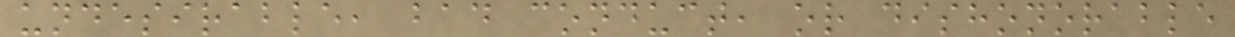undesirable, bad conduct, or dishonorable
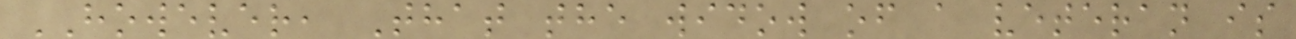HOWEVER, That the widow of a veteran is
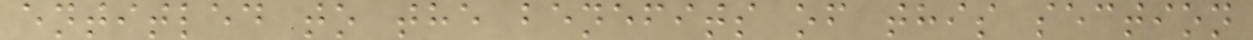entitled to the benefits of this section
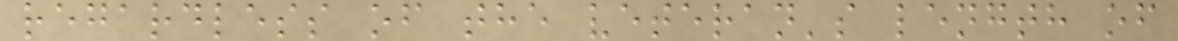regardless of the veteran's length of
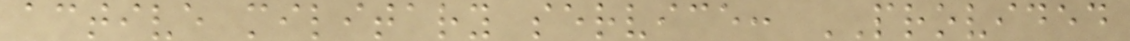active military service: PROVIDED
